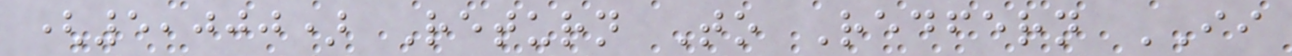(5,000) Return To Redfern II
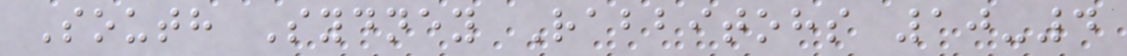South Sydney Rabbitohs 10-4
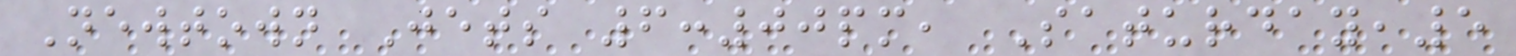Newtown Jets 6:00pm, Saturday,5
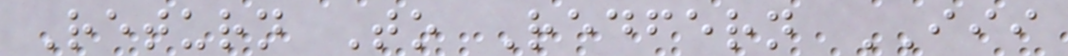Return To Redfern III
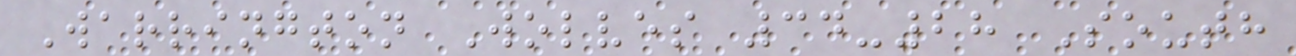Warrington Wolves 34-28 South
